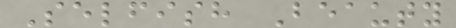Selfish Beauty
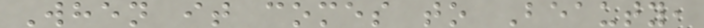When it comes to Beauty,
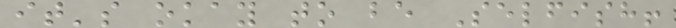it's okay to be Selfish!
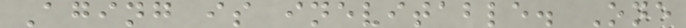Aging is inevitable. One
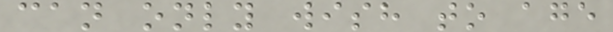can only wish to age
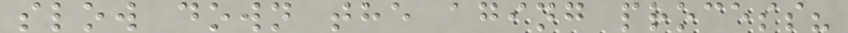slow down the aging process?
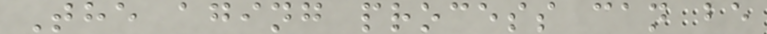The aging process can be
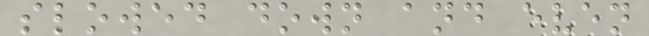slowed down and even
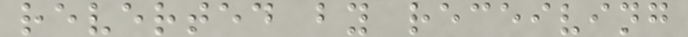reverted by receiving
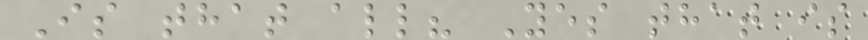Is that all? Yes that is
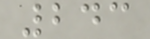243
